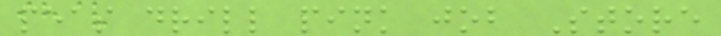peas drill pink job Store
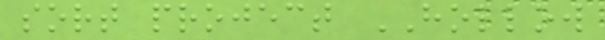sort project HOLLOW
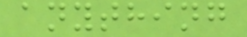anything
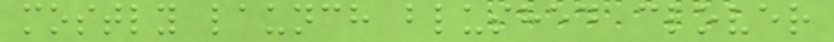mostly launch blushed clover
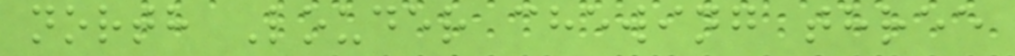north Louder chewing three
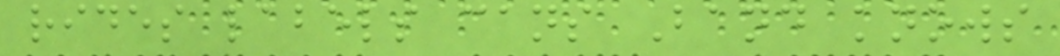rides labels cans Band knows
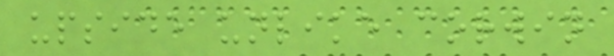upside unlike corwin
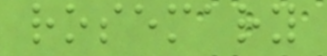rosemary
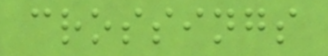crossings
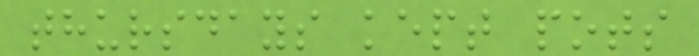thursdays kept pots
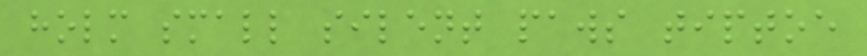holm small silent paws tiptoe
